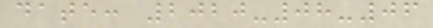date: 2020-08-06
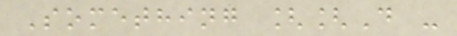Something [[D -
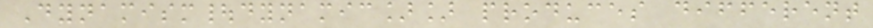Dynamism|dynamic]] produces different
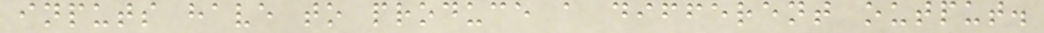inputs have to produce a different output.
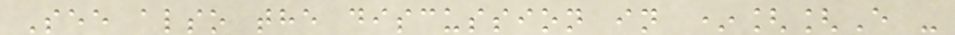See also the discussion in *[[E -
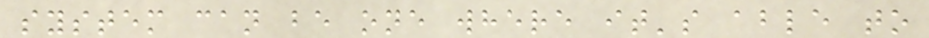system can be one where it's able to
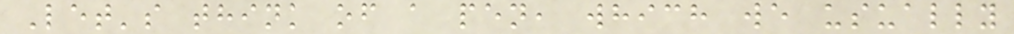Let's think of a pen, which we usually
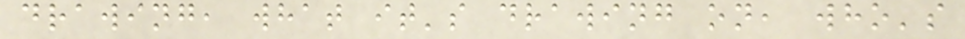drawing, what it's drawing on, who's
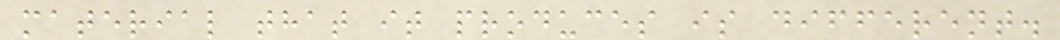material that it produces is different.
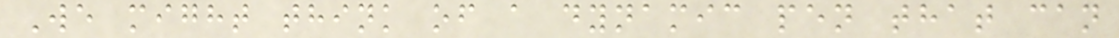We might think of a dynamic pen that can
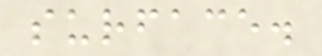surface.
